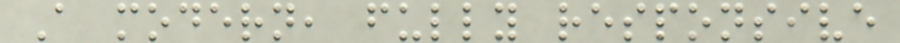A modern, fully responsive
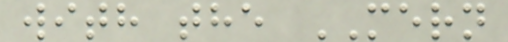with the MERN
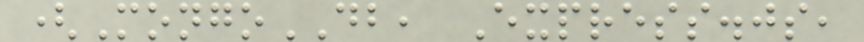(MongoDB, Express.js,
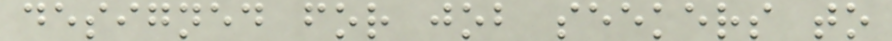designed for job seekers to
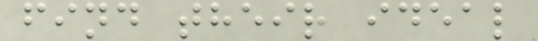find their ideal
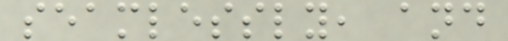seamlessly, and
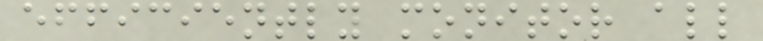efficiently monitor all
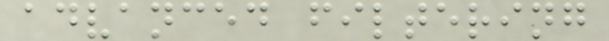advanced filtering
